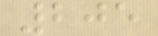205
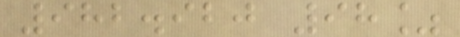982.920 98%
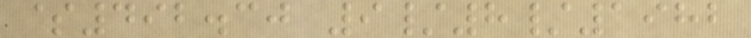$492.30 9/8/1982
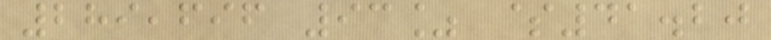289,696 93% $41.20
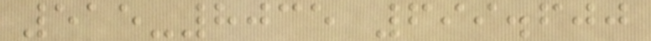515-8035 699.600
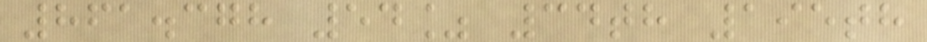861.378 54% 34th 195th
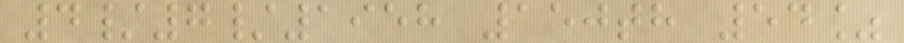4/7/1958 150th 54%
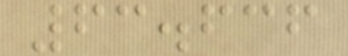63.636
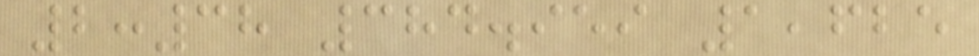2:38 384.959 1,625
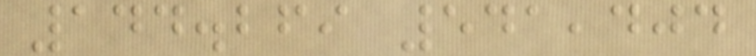144.269 541,404
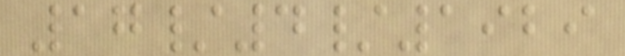17/4/1929
